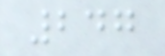247
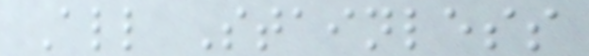All Stainless
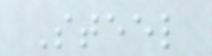Steel
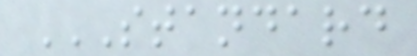STANDARD
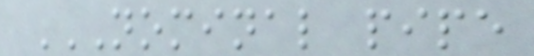NOMINAL PIPE
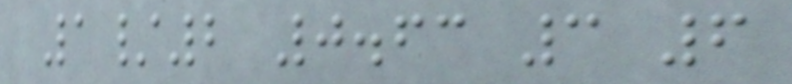1/2 0.63 3 6
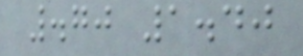.70 1.40
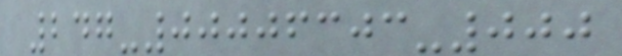247-00006303-000
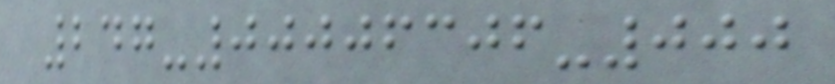247-00006306-000
